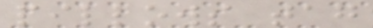pillows tag
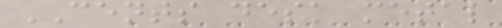CENTS desk metal
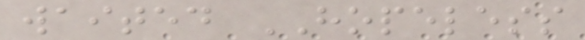waited HOPELESS
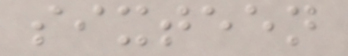sixteen
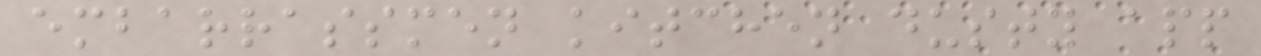embarrassmen kitchen dusty app
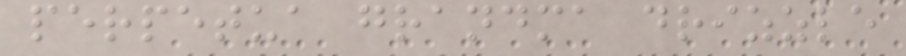perpetua grandma drizzle
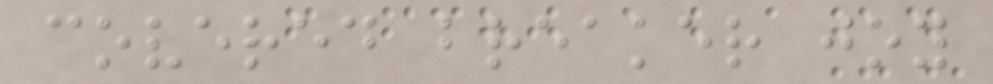covered breaker joy
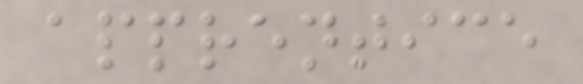apprentice
